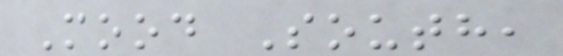Mood South,
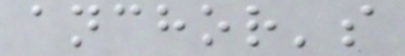anchor's
